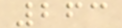263
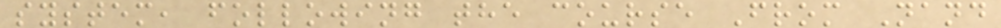system, following the course From Nand
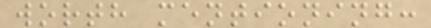worth mentioning:
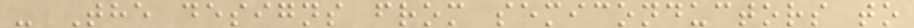- The designs from semiconductors to
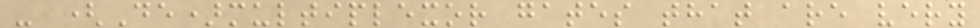- (De)multiplexor gates that are very
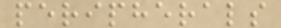peripherals
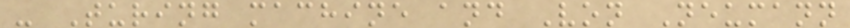- Turing machine and Von Neumann
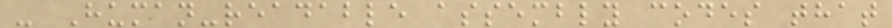- Human-readable assembly codes that
